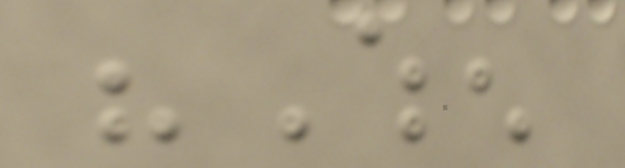"When
